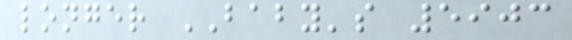longer BABY's 5903
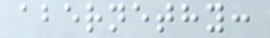abernethy:
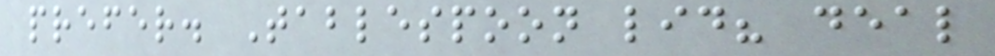prefer. Tablespoon lid? deal
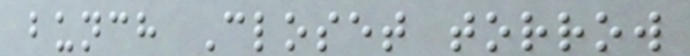bunch Closet torrow
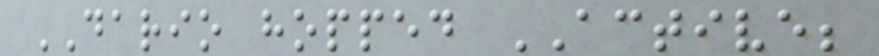DARIO hopped ACTIVE;
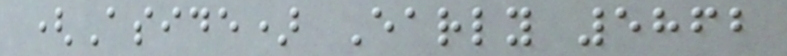(Aside) Early 5862
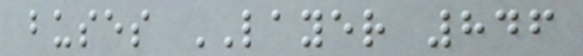buses LAYER 846
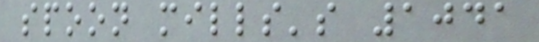spoon mills's 1041
